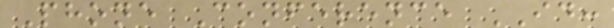Phone Conference ID:
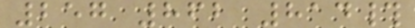257 862 814#
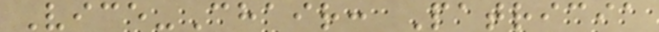Vice-Chair: Patricia
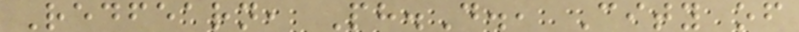Redfearn, Ph.D., City of
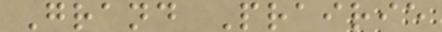Grand Prairie
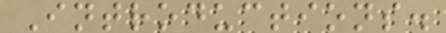Introductions.
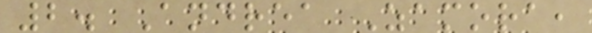2. Andrea Zamora,
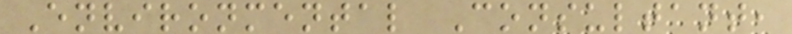Environmental Consultant,
